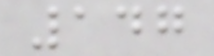147
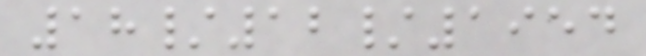18/12/1954
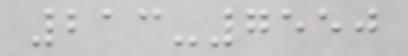213-7550
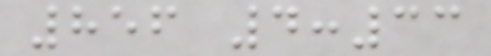856 4:33
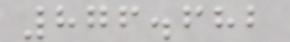876.682
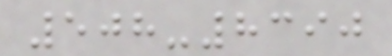508-8390
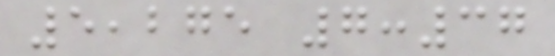5,275 7:37
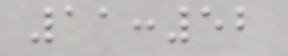11:52
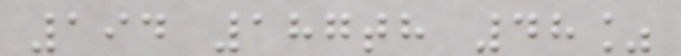194 187th 48%
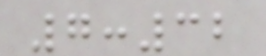7:32
